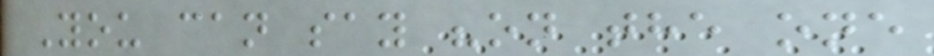You can say "on the one
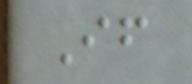If
